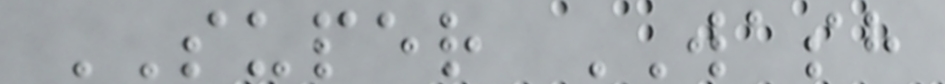SUPER WASH
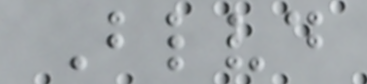Blvd
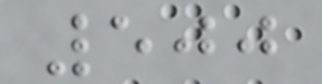500
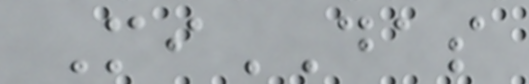MiDAS
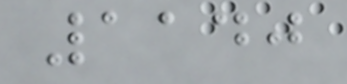1140
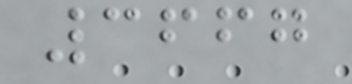3667
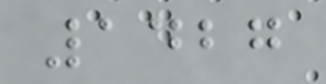1427
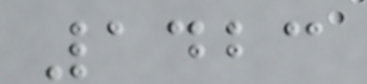1423
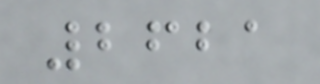2621
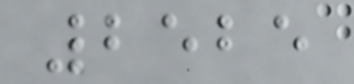2525
